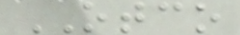OTCO
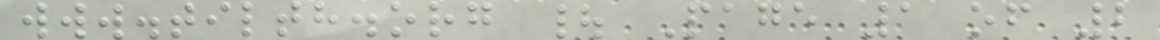www.tilth.org | Page 1 of 2
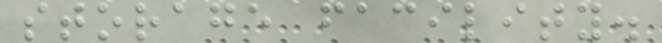storage facility.
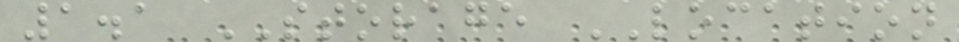1.1 STORAGE LOCATION
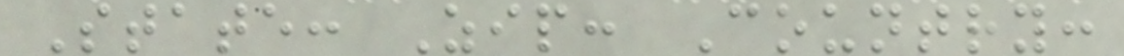State: Zip: Country:
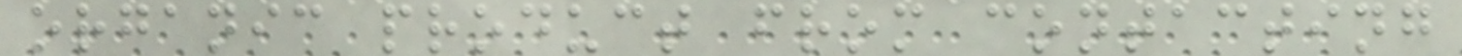organic product from contacting
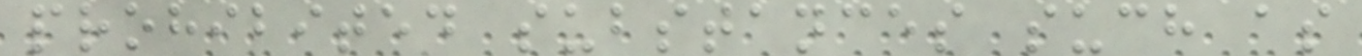prohibited substances such as
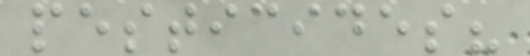pesticides?
